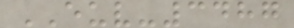EUV-3487
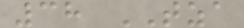38 TZA
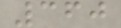360
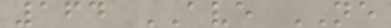164 AVE NE
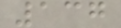137
